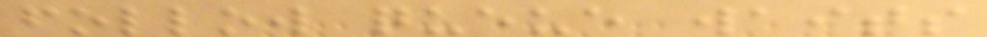follow queue waits
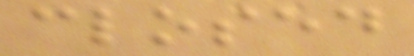closed
